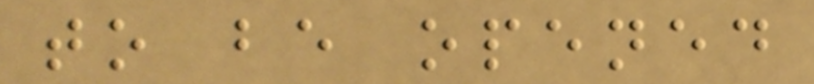to be opened
